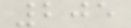205
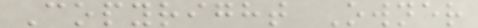Copyright Owner
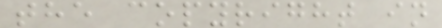the copyright in
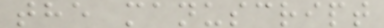the manuscript
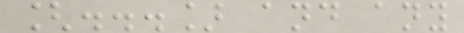[...] and any
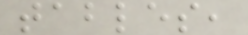tables,
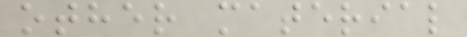other material
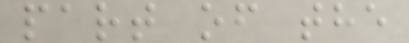part of the
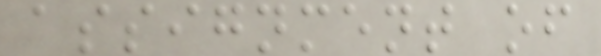assignment of
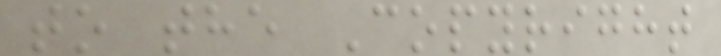to the Copyright
